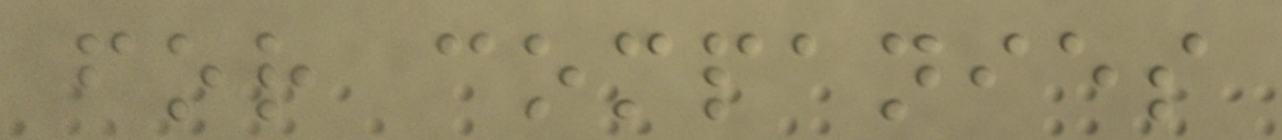for companies
